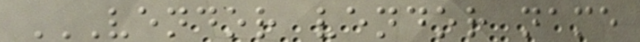VENDOR VENDOR NAME
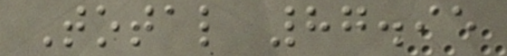Total 87.95
